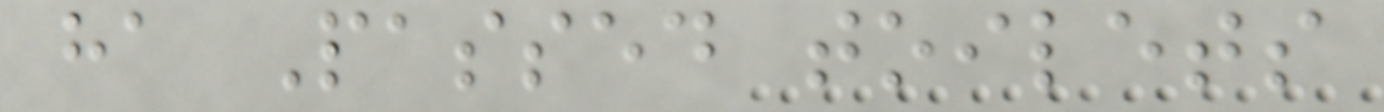ha Passed toilets
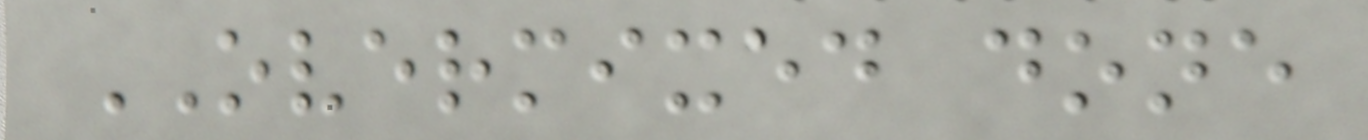OVERMIXED done
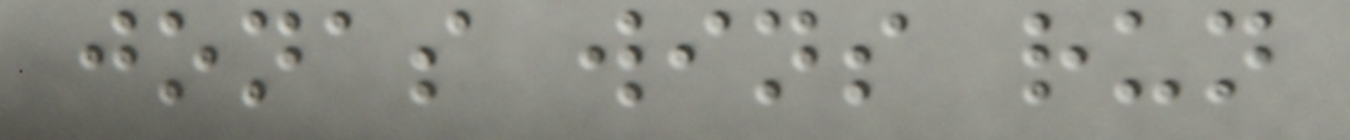jonas wins run
